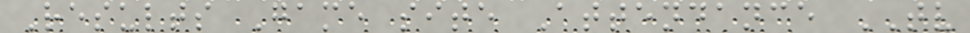Results Game site Attendance TV
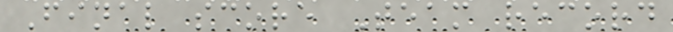Final score Team record
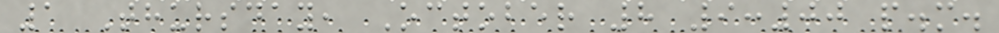1 Thursday, October 8 9:00 p.m.
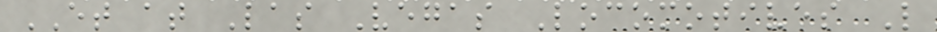ET at Las Vegas Locomotives L
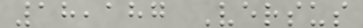18,187 Versus
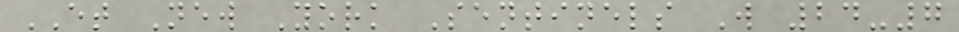ET New York Sentinels W 24-7
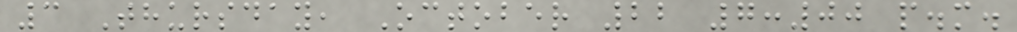3 Thursday, October 22 7:00 p.m.
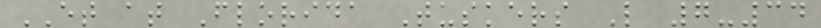ET at Florida Tuskers L 7-34
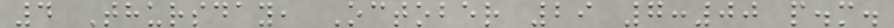4 Thursday, October 29 7:00 p.m.
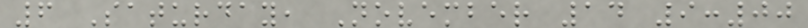6 Saturday, November 14 9:00
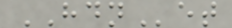HDNet
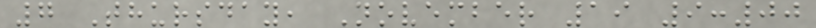7 Thursday, November 19 9:00
